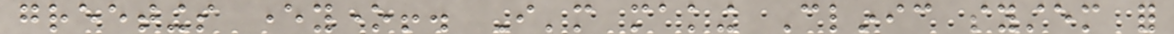greetings everyone!. I'm making Clinic system for
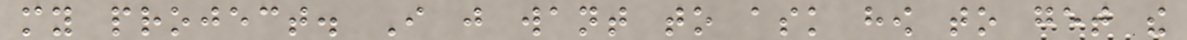my project. I just want to ask how to get the
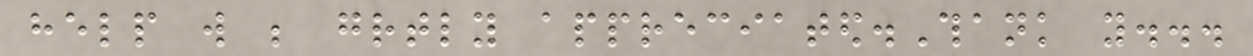help will be greatly appreciated.Thank you...
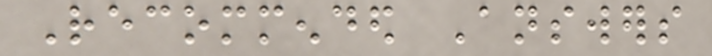Recommended Answers
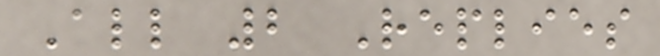All 2 Replies
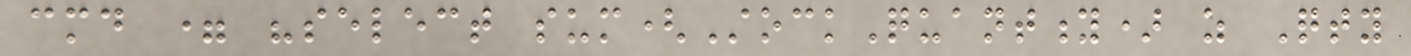cmd = "select sum(StockQuantity) as Qty
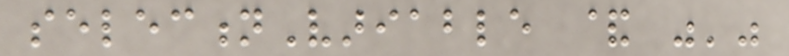selectionVariable & "'"
